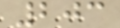203
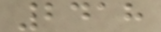2418
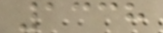1338
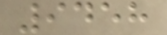9458
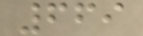669
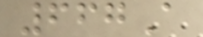667A
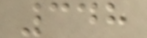348
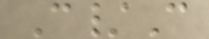C/C
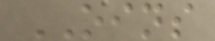OINS
